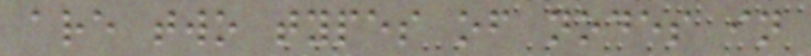are two types of nodes in
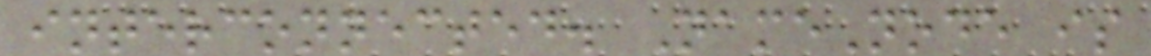interconnected. NameNode is
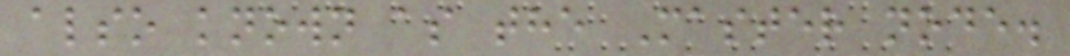also known as the Master node.
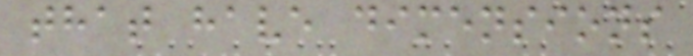that have dimensions
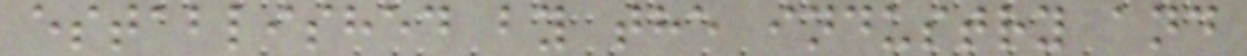established by the industry and
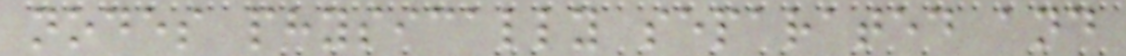nodes physically separated and
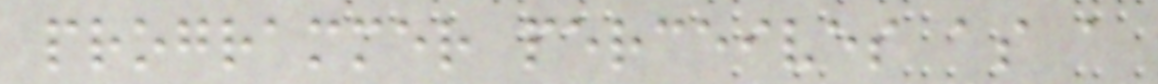programmer perceives as a
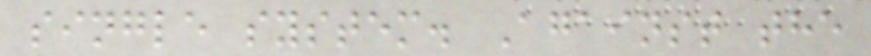single system. Against the
